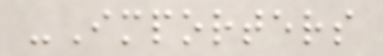-Importers
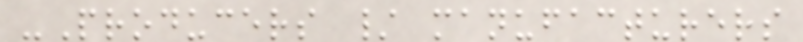-Producers / manufacturers
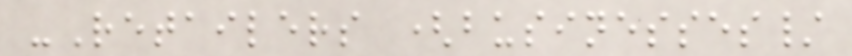-Retailers (businesses/
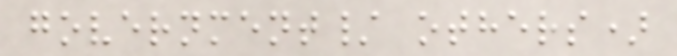government/ others)
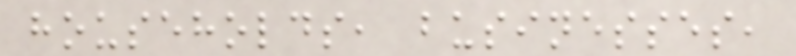households, businesses,
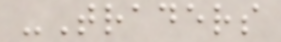-Traders
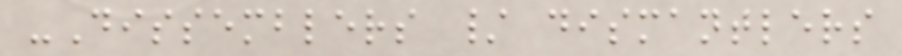-Dissemblers / dismantlers
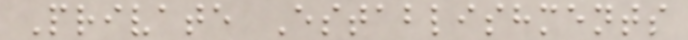Private Establishments
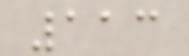113
